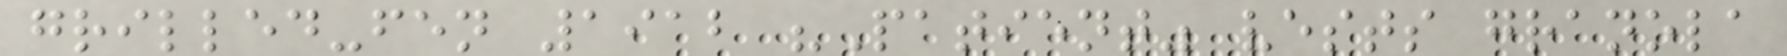grilled-fen 1912 "Patient" vests granola
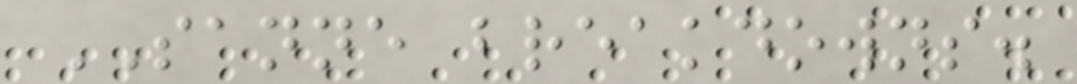SANNE breakdowns.
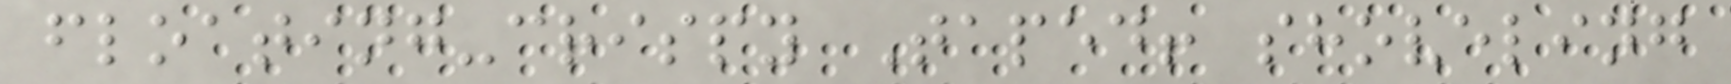floating-crispy Taped! shoveling
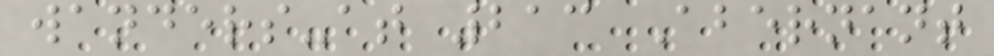wanders-at 213 Abernant
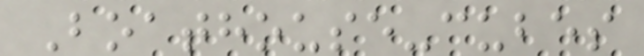Boathouse-cubes
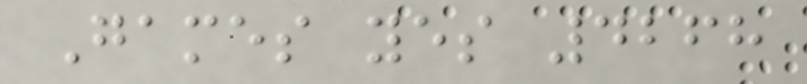Games yes 4268
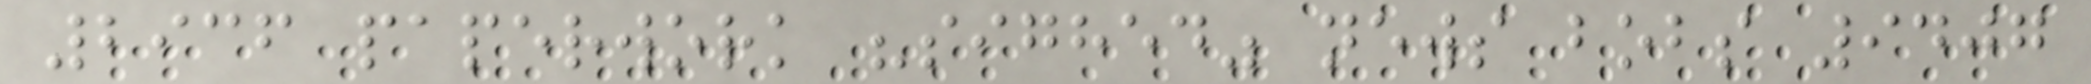2936 paperwork "sighed" news bobs 9407
